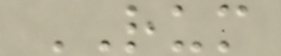RUM
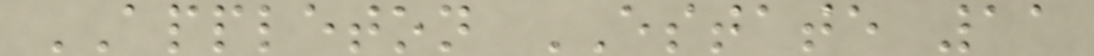APPLETON ESTATE 11
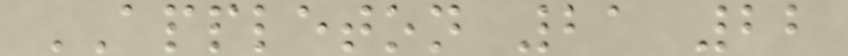APPLETON 21 22
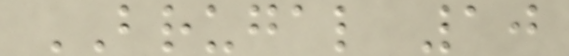BRUGAL 10
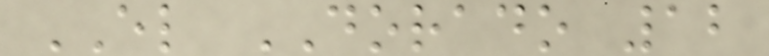EL DORADO 12
